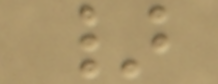}
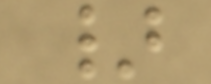}
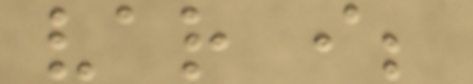var i;
